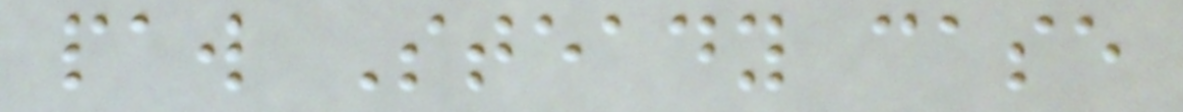paw Steady case
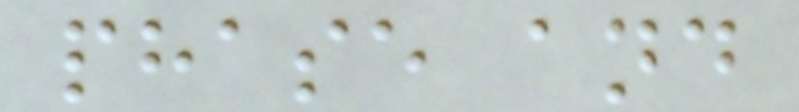phase and
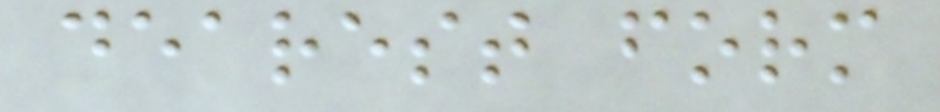dearest form
